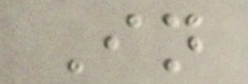In
